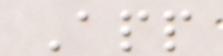App
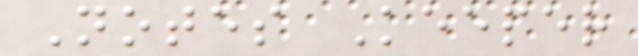Notes Keeper
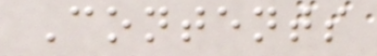Contents
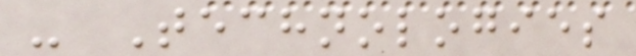- Technologies
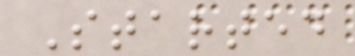Started
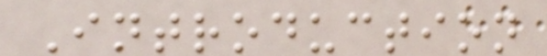Introduction
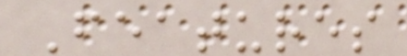Features
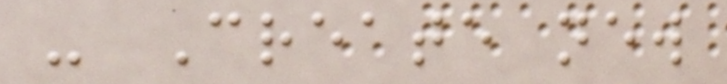- Create new
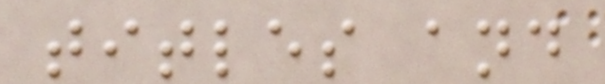titles and
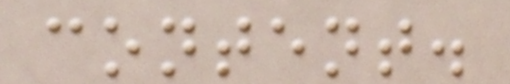content.
